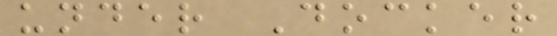under Docker
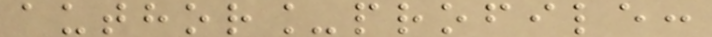author_profile:
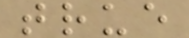true
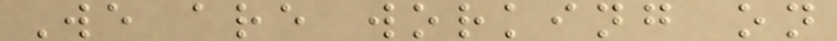We are working on
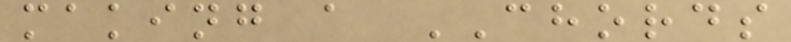making a CHORDS
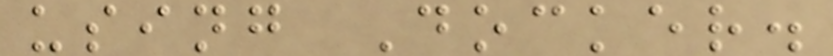using Docker.
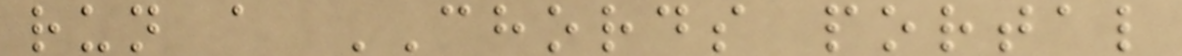run a CHORDS portal
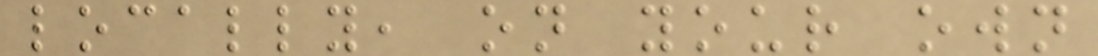locally, on your own
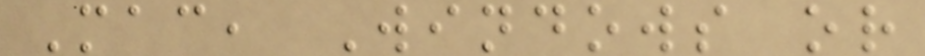Mac, Windows or
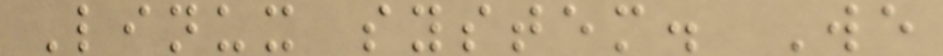Linux system. We
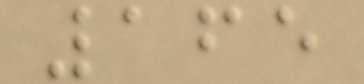165
